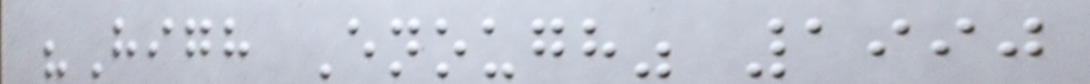"High Enough" 1990
